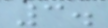3.
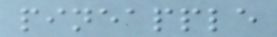pineapple
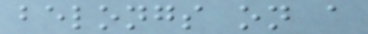belongs on a
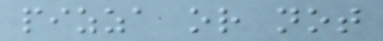pizza or not
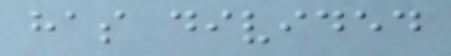has divided
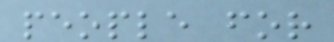people for
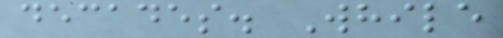decades. While
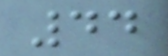44
